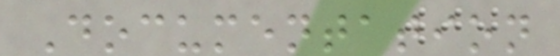Documentation
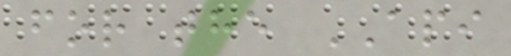for the API
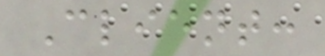Client:
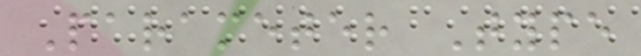Parameter Type
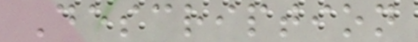Description
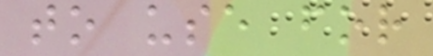to use for
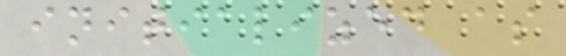initialized as
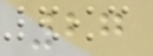27
